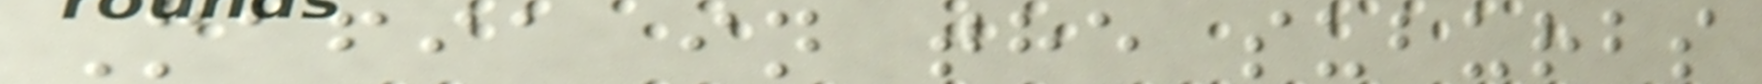Mafia in the suburbs
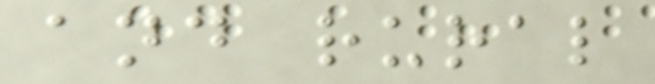and rural
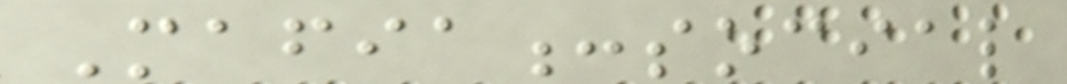Mafia:social
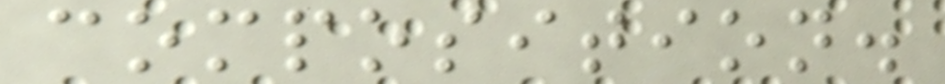composition.
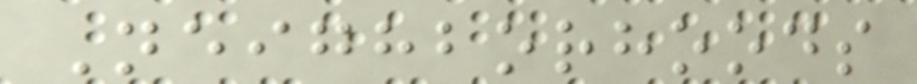Neighborhoods
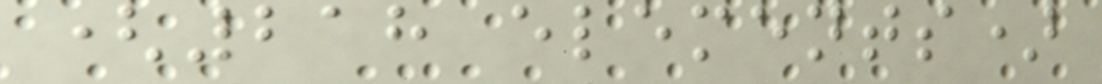(218 elements)
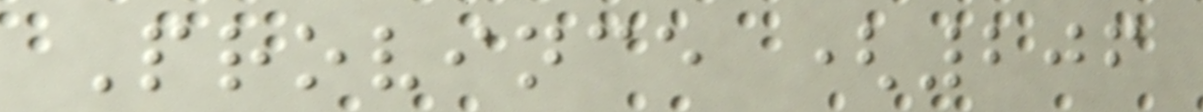Province (206
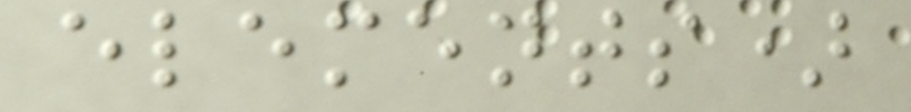elements)
